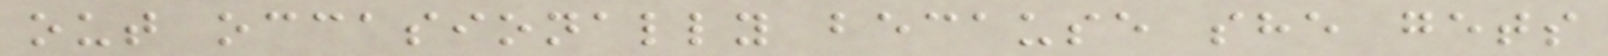out occasionally because she gets
